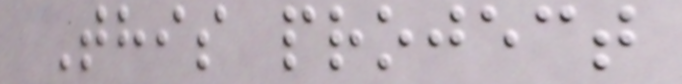This project
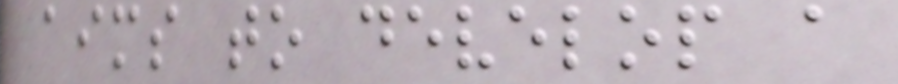aims to develop a
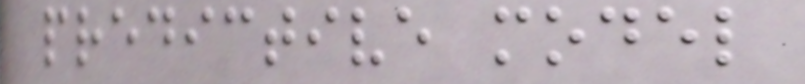predictive model
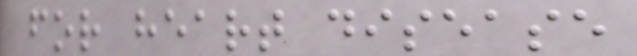for heart disease
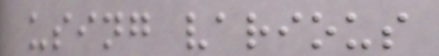using various
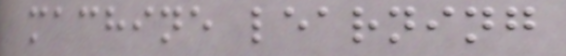machine learning
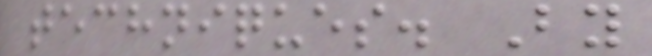techniques. By
